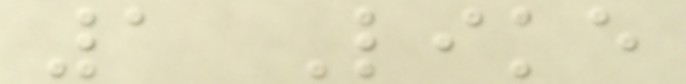1 Like
